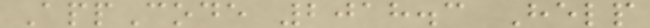AppCode 2018.3 Help
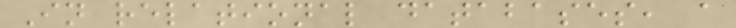In relational databases, a
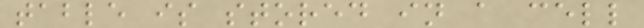table is stored in a cell
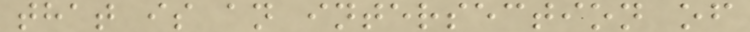that is an intersection of
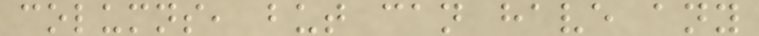columns, but can have any
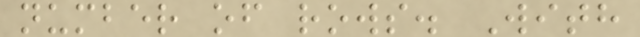number of rows. With
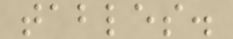tables.
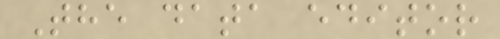The data editor
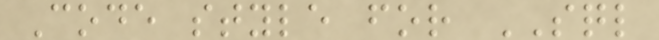Code style for SQL
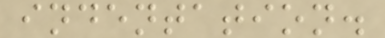indentation.
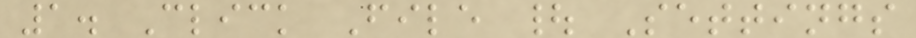1. Click File | Settings
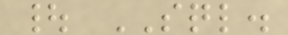| SQL.
